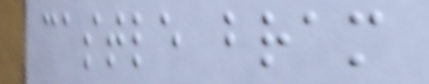castle bram
